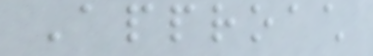Approach
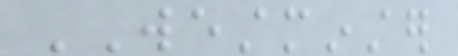WESTMINSTER
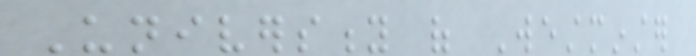University of Westminster
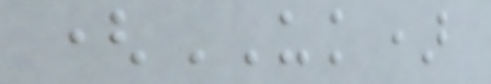(UK)
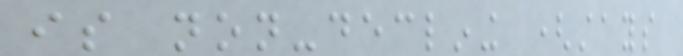is non-declining (stays
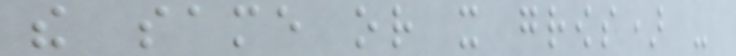the same or it grows) -
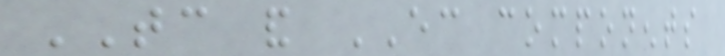TC and EC components
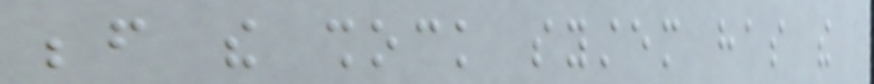before the shock system has the
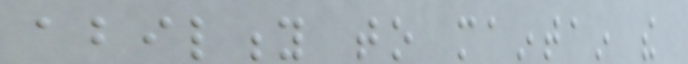ability to maintain the
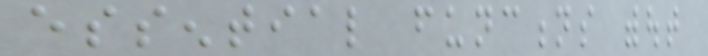essential functions without
